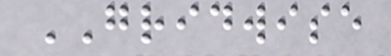GRIDWISE
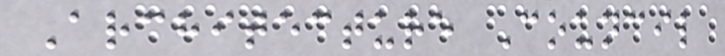Architecture Council
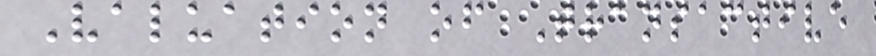Valuation of Transactive
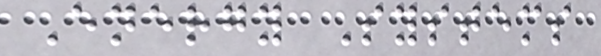Energy Systems
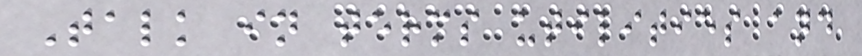Talk in terms utilities and
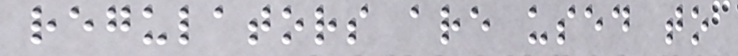regulators are used to
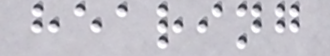hearing
